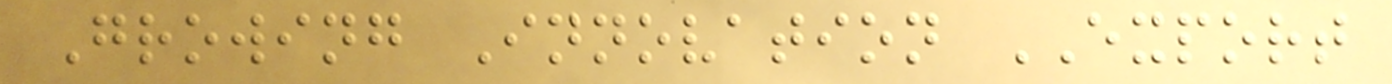Growing Innovation EXPORT
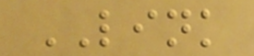LINK
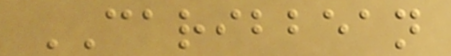CARIBBEAN
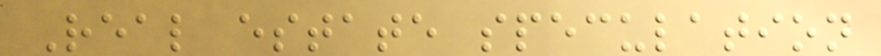Real estate speculation
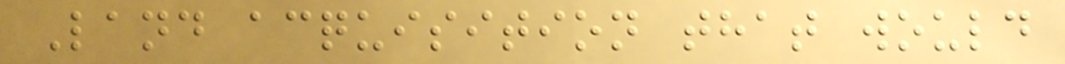Land acquisition that would
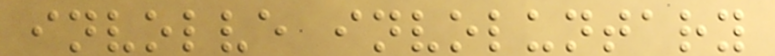involve involuntary
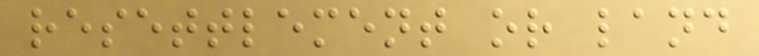resettlement or land
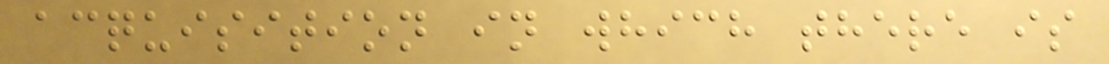acquisition in which there is
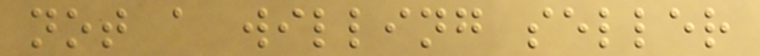not a willing seller
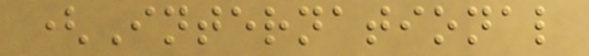(International
